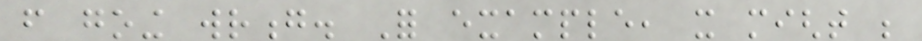from going wrong. For example, it might be
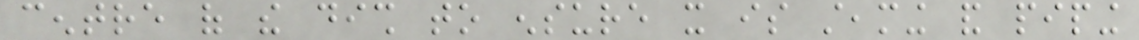centre of the dish to ensure it is steaming and piping
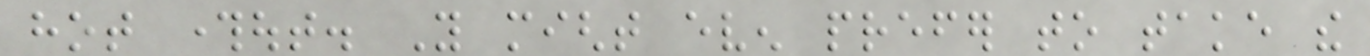hot throughout. You might even prefer to take the
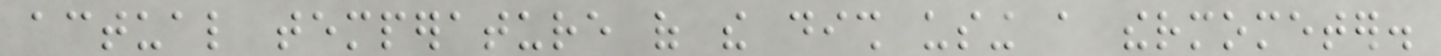actual temperature of the dish using a thermometer.
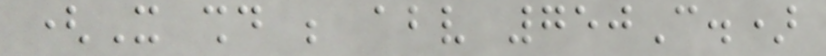(It should be above 750C.)
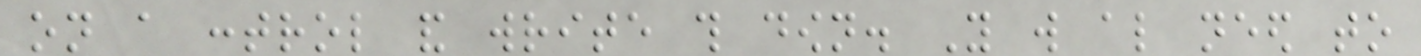on a control and write this down. You will also need to
